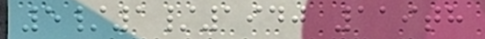5/1/1940 119th
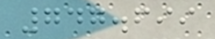747.699
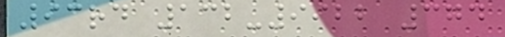93rd 132-9922 374
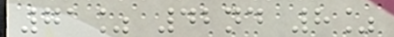71% 42nd 8%
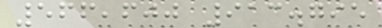566,600 913.795
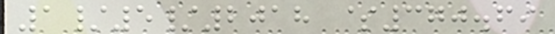1/5/2018 $370.69
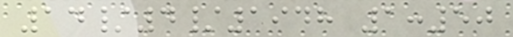14/4/1948 1:50
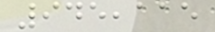945,115
